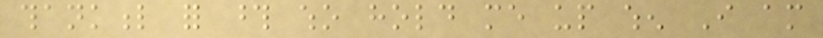thankful for those who hold me up when I am
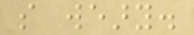so weary.
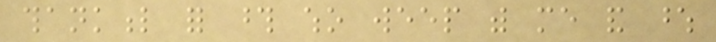thankful for those who weep with me and whose
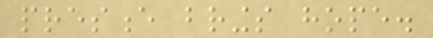presence brings hope.
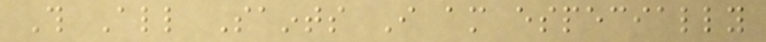This All Saints I am especially
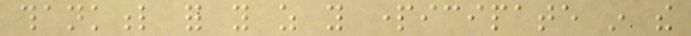thankful for you as you participate in the
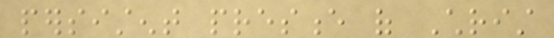persistent presence of Christ
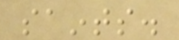saints.
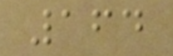164
